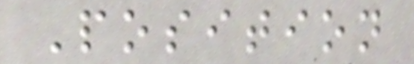Position
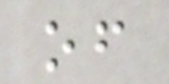of
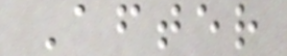After
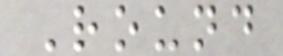Round
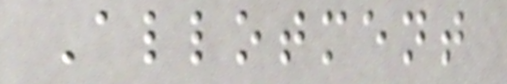Allotment
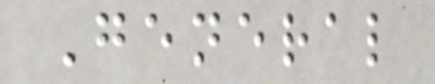General
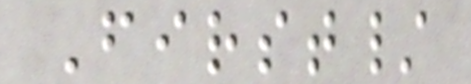First/
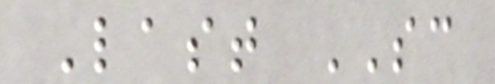Last SC
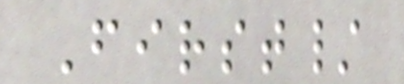First/
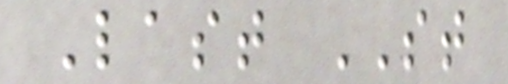Last ST
